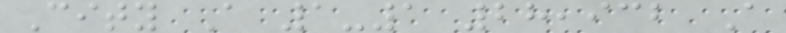City A 1-1 28,932 A
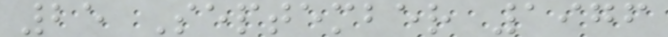25 September 1976
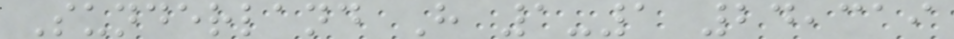Sunderland H 1-1 24,319
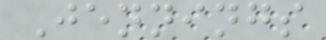Jennings
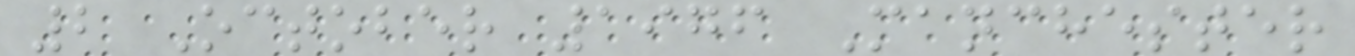2 October 1976 Manchester
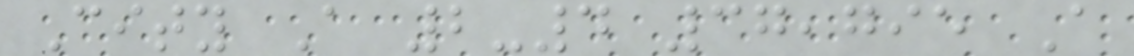City A 2-4 37,795 A
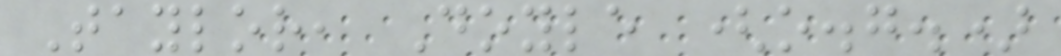Taylor, Doyle (o.g.)
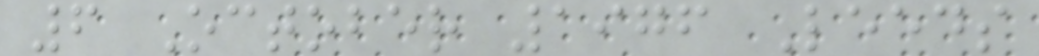6 October 1976 Leeds
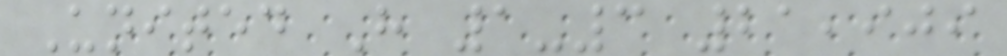United H 1-3 21,909
